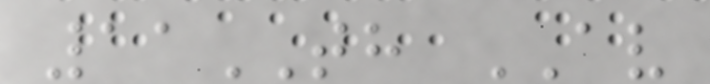11TH AV
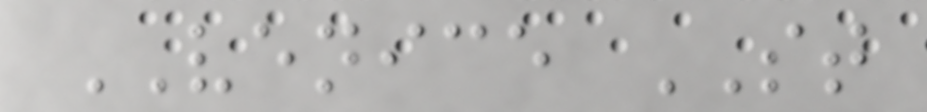VENICE ST
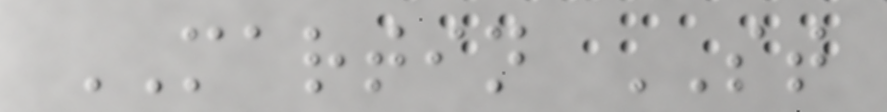MARTIN ST
